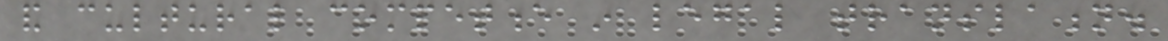and cultural competence in legal translation.
